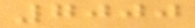7000
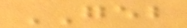GEB
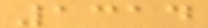1314
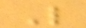L
